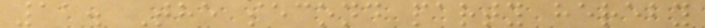11. The second party hereby
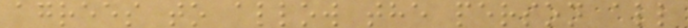agrees to allow the person all
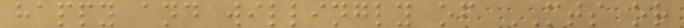happy and willingly of MTS or
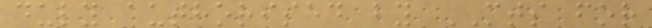duly authorised by MTS for
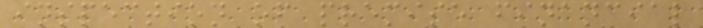inspection of premise financial
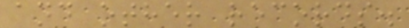and other records.
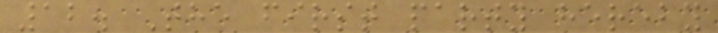12. The first party hereby
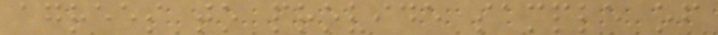agrees to provide sample of
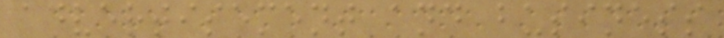advertisement and business
